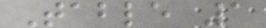Table 1
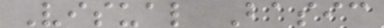Visual Basic
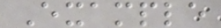Example
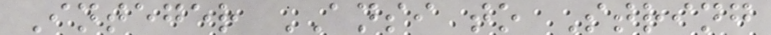Integer ANSI to String
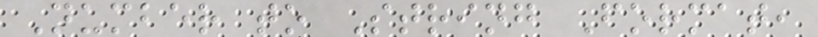Number to String Format,
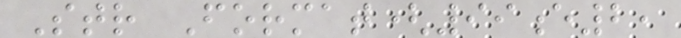Str Format(99e2,
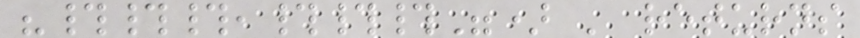"###,###") ' returns
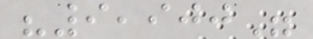"9,900"
